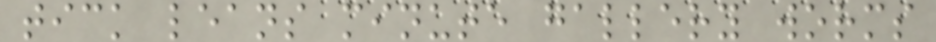tick leans minute gallery worms
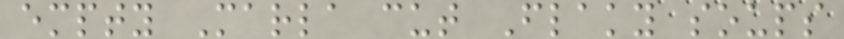empty Marla cut Flaky soups
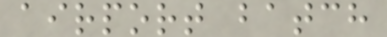airport batch
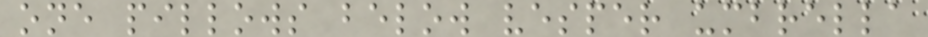one pillows below vesper umbrella
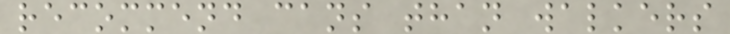recommend cans than walkers
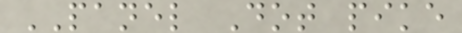PANEL Dot pike
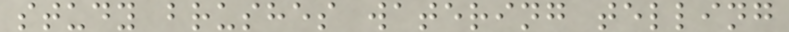study brushes watering telling
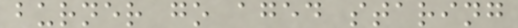burner go aged staring
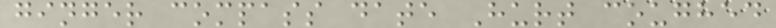ginger compass date Hurt coughed
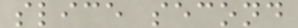slice second
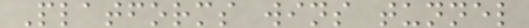Platforms wins tunnel
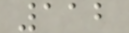112
